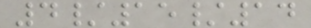4/15/14
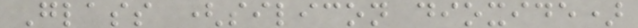Glass (silicon dioxide)
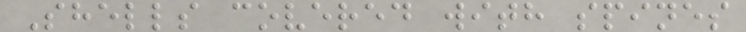Shells covered with spines
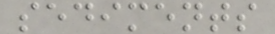sediments
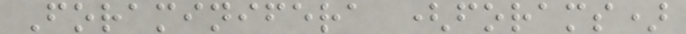Foraminifera (forams)
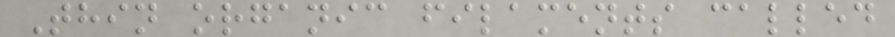Thin organic filaments called
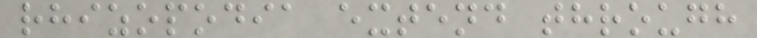rhizopodia extend through
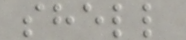shell
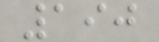190
